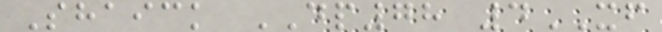Shaick DP78 4XF
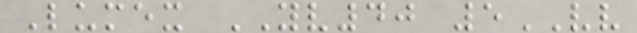Lumex YV40 5VV
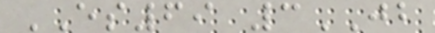ES69 3JB
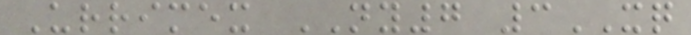Urrimex NY7 3XQ
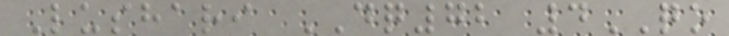Lushari DQ72 4QO
